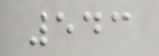543
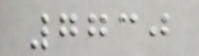7730
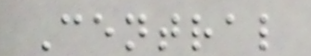Central
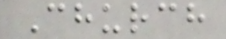Church
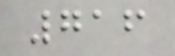716
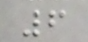6
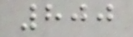800
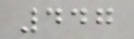447
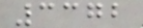3372
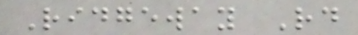Ridgeway Rd
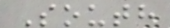South
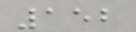152
